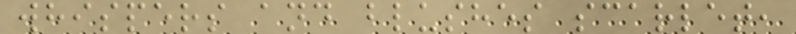whispers and blushes scarlet,
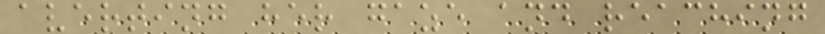averting her gaze and reaching
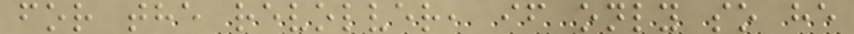for the revolver, if only so he
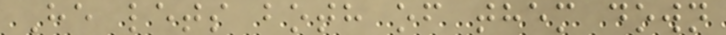He lets both of them down
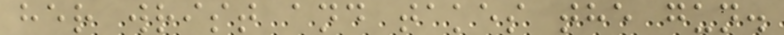her wrist and takes the gun.
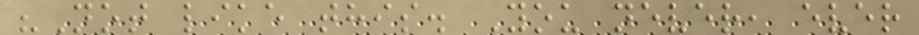"Not like this. You never, ever
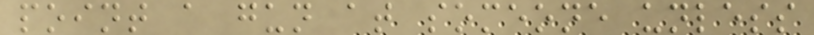point a gun at someone unless
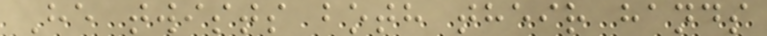He twists both their hands
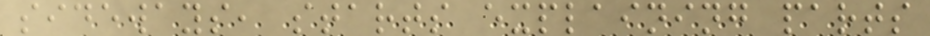sideways, starts explaining parts
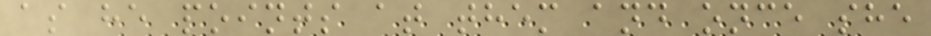as he points at them and once she
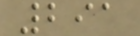291
